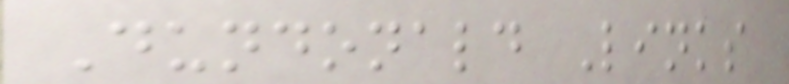Dundonald Links
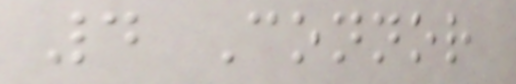4 Connor
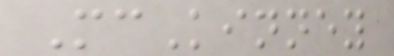McKinney
